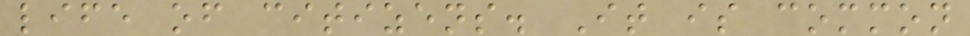life of citizens. It is common
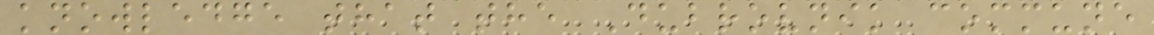knowledge that the Dubrovnik commune
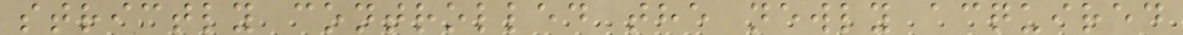strictly controlled the newly acquired
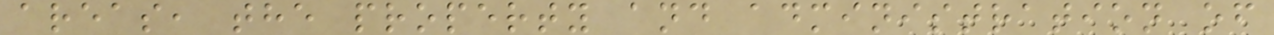areas, the property and administration of
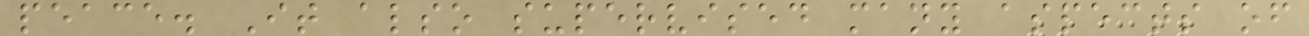peace. It also supervised many aspects of
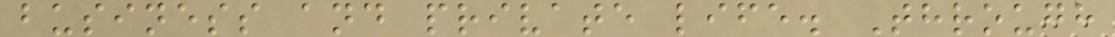business and private life. Through
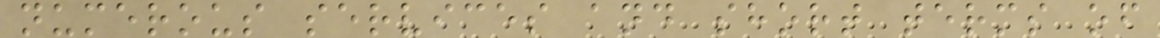numerous services and short terms of
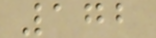172
